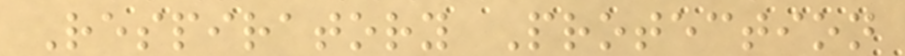Respiratory Protection
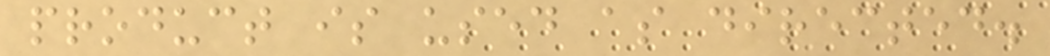product is used as directed.
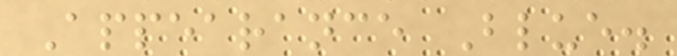Appearance Blue.
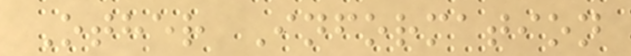Other Information
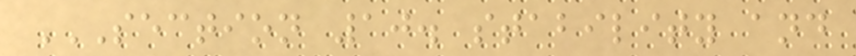SECTION 10. STABILITY AND
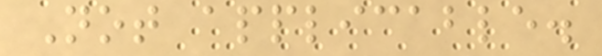Not applicable.
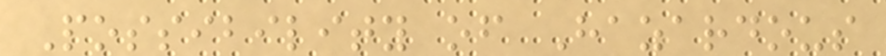Possibility of Hazardous
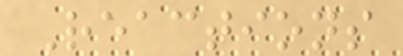Reactions
